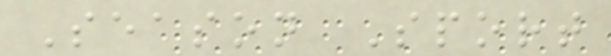Season Sport
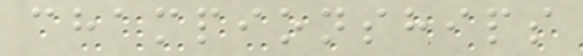championships
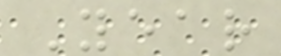Year
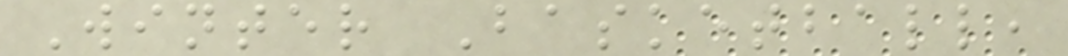Winter Basketball,
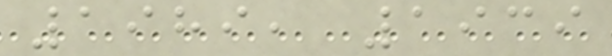1989, 1939
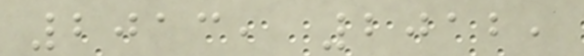2013, 2012,
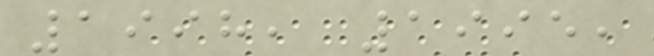1998, 1995,
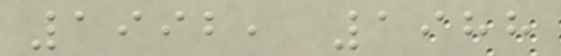1992, 1988
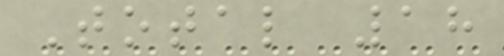Total 18
